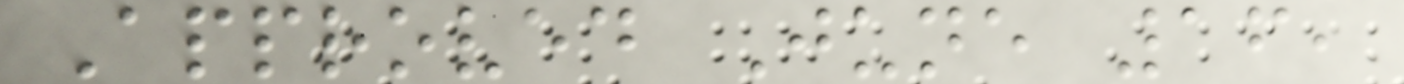Approved June 16,
